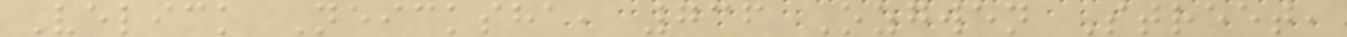Velick Neicksha, 736 Ozgwen Street,
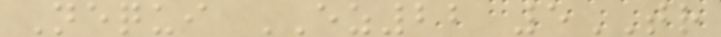Nequi EZ22 5TR
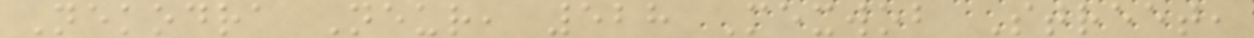Nekodra Neur, 528 Mexwob Street,
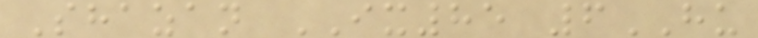Shazan IX85 6HU
